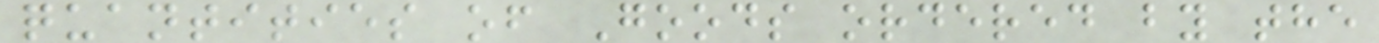quantities of Goods ordered by the
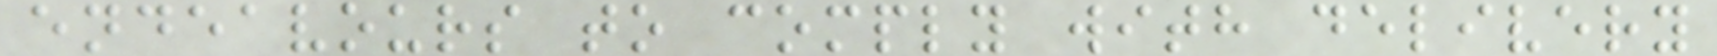endeavours to comply with delivery
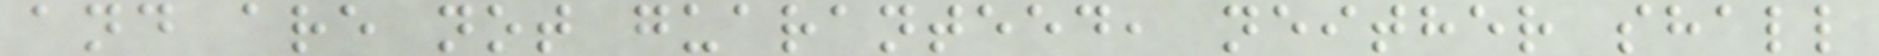and are not guaranteed, neither shall
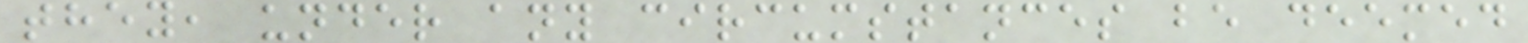they, under any circumstances be deemed
